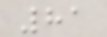81
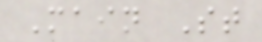Main St
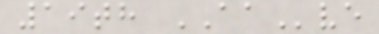19th AAve
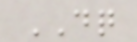DQ
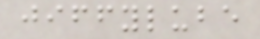jiffylube
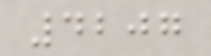4207
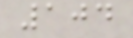104
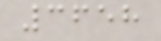3658
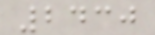2430
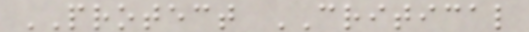PROTECT CRITICAL
